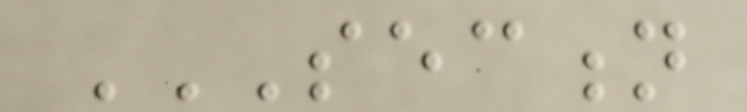SECTION
